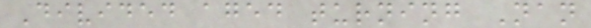Divided aged turning Nan
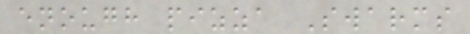enough pizza Swarms
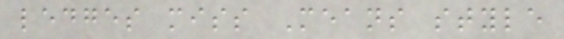ledges miss Means style
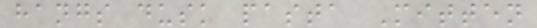hangs dusk pasta Mitten
